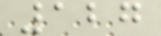127
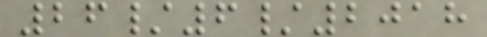26/6/2018
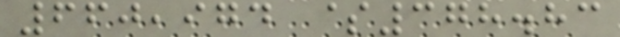660,974 $378.83
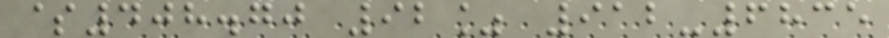$408.70 92% 912-6835
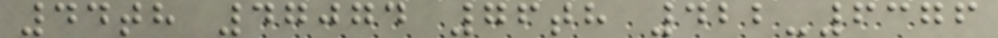44th 47074 76th 422-6376
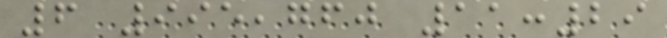6 995,760 11:29
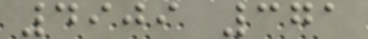4909 371
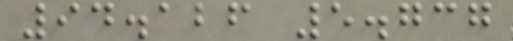94.126 5.737
